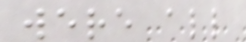were all
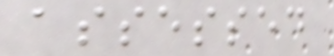assessed
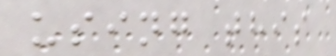using this
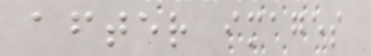after images
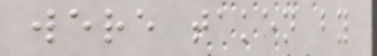were taken by
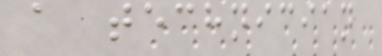a technician
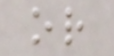or
